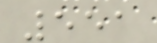551
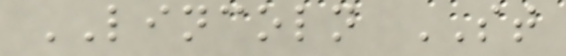LINCOLN ST
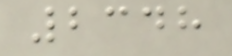2348
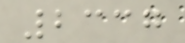2337
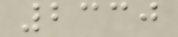2330
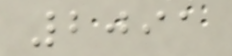2091
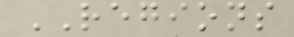REGIONS
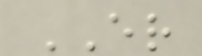ER
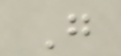G
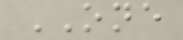ONE
